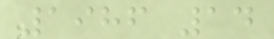1986 14
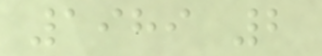1989 2
